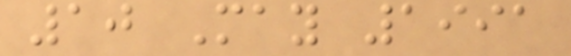10 May 1991
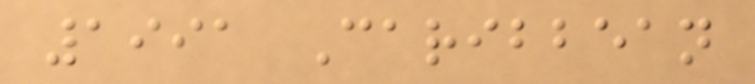1991 Caribbean
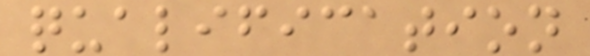qualification
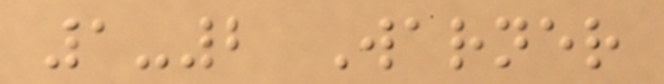1-2 Warner
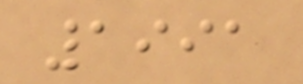1991
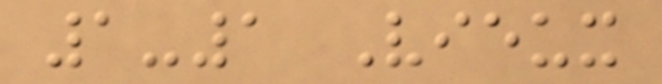1-1 Vieux
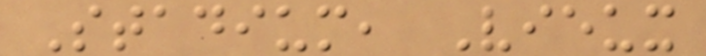Stadium, Vieux
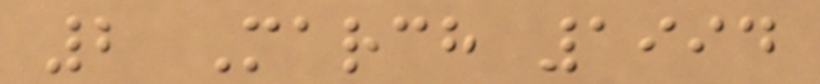2 March 1994
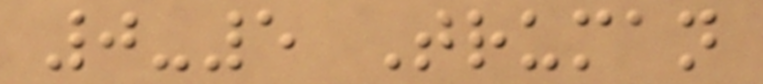0-5 Truman
